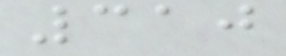310
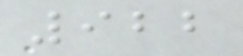922
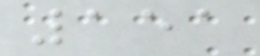151
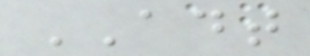ADT
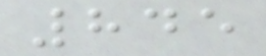845
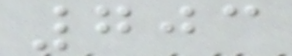703
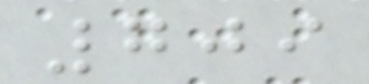709
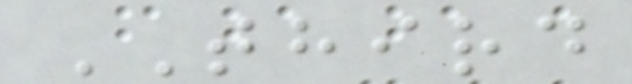THIRD
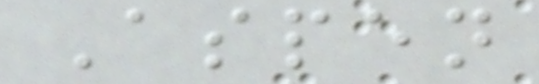Aspen
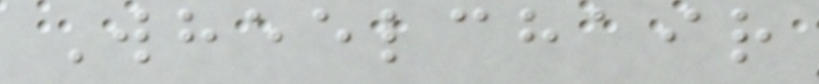Wheelchair
